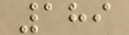189
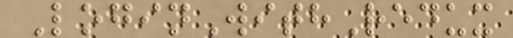LoginWithRedux
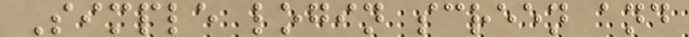Simple login screen and
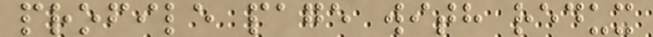profile page with redux
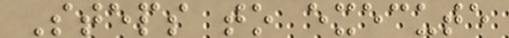Steps to execute
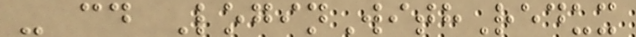- cd LoginWithRedux
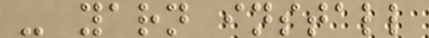- yarn install
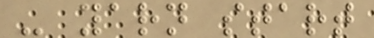- yarn start
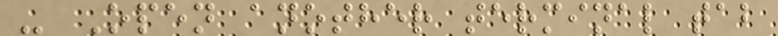- Open another terminal tab
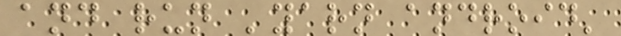and run 'yarn android'
